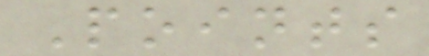Points
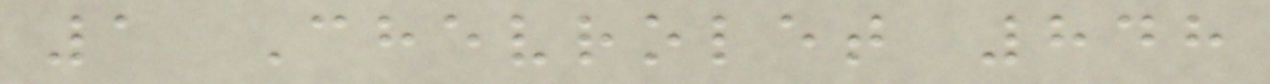1 Chevrolet 848
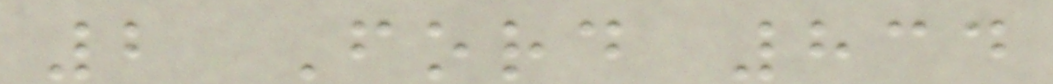2 Ford 834
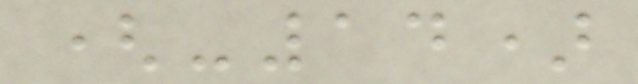(-14)
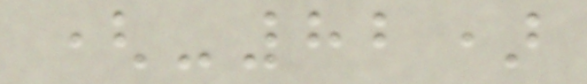(-82)
